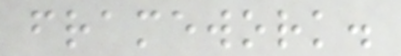framework.
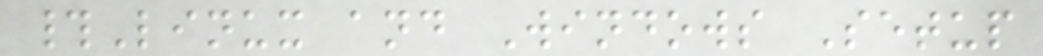#Linux and Windows Setup
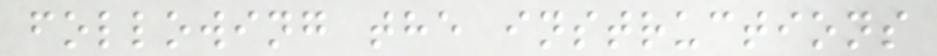following the instructions
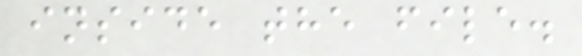inside the file.
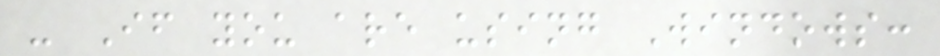- If you are using Windows:
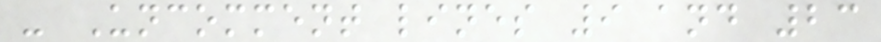- Uncomment lines 9 and 23
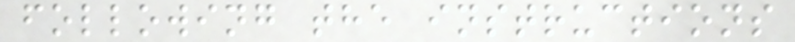following the instructions
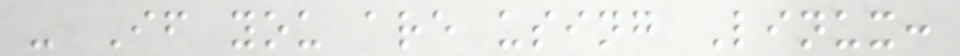- If you are using Linux:
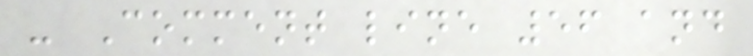- Comment line 56 and
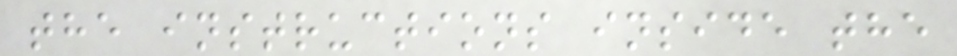the instructions inside the
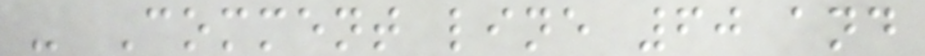- Comment line 60 and
